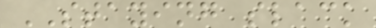STAYING slack
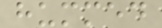hummed
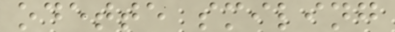odette smiling
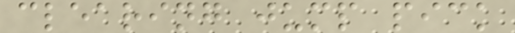clearing jump pick
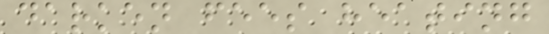darken fees heating
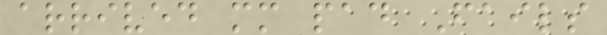arrived mm pad Fails
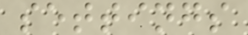settings
